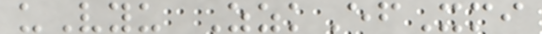uVyu ZzkEfXmi
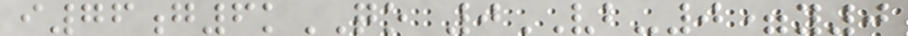i76g6kQO 0VB-0=y0
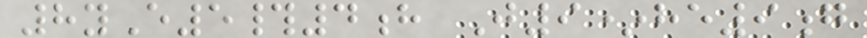8yE5#4h J9*he9g
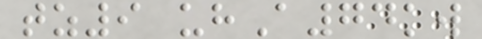tz9 uhA74kw
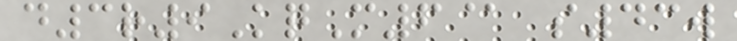d3r9KqM6@ s43w
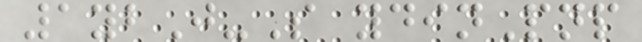1ybJ-S ydinPnp
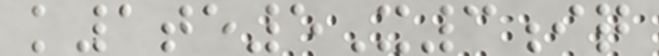k1te5X3iq
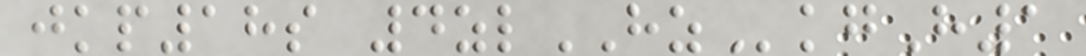jkp18s 4zlHZkgH1
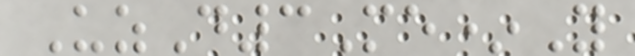UzD3Me*Y
